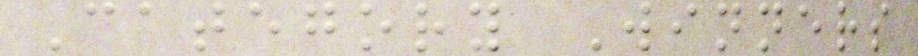Category Winners
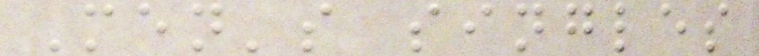Men's singles
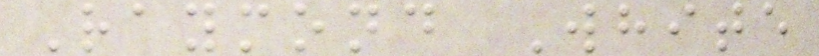Raymond White
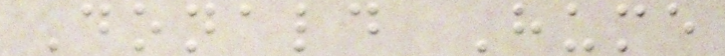Donald Hume
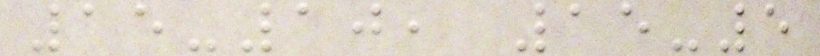15-10, 15-5
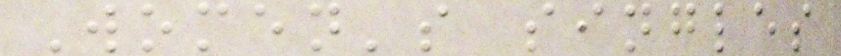Women's singles
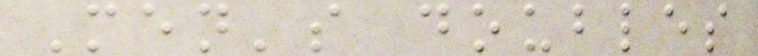Men's doubles
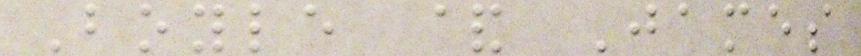Boyle & James
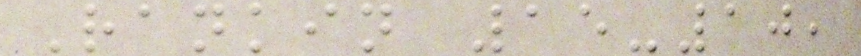Rankin 15-10,
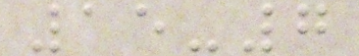15-7
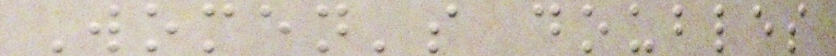Women's doubles
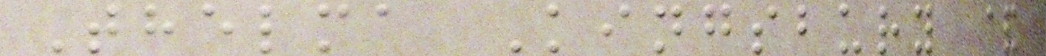Thelma Kingsbury &
